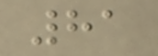81
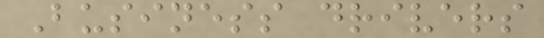Business drivers
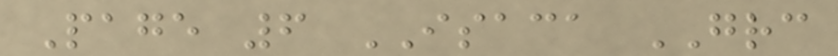Page 6 ISACA GRC
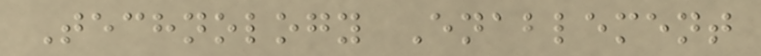Technology Enablement
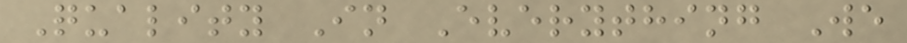Quality In Everything We
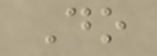Do
